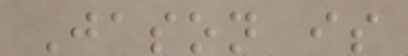Jason is
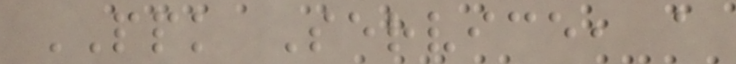PPK Service, a
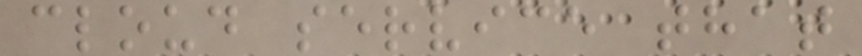cloud service that
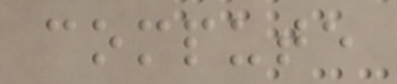compute
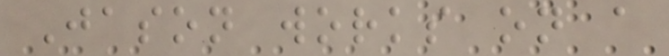Jason works on a
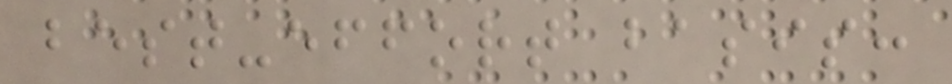best-effort basis:
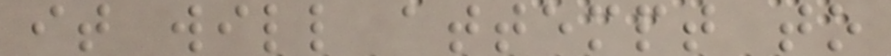it will attempt to
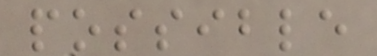possible
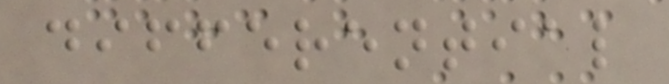differential
